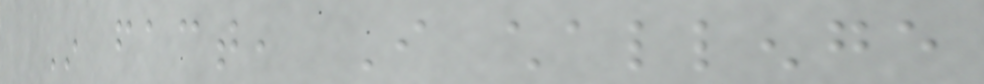In fact, I challenge
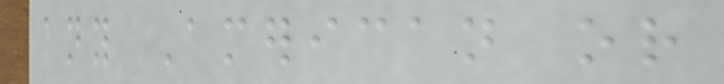any American or
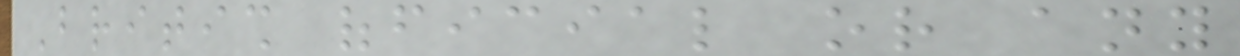British official or any
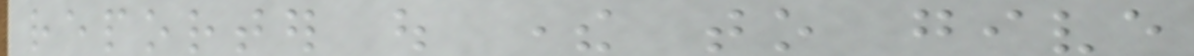reporter out there to give
